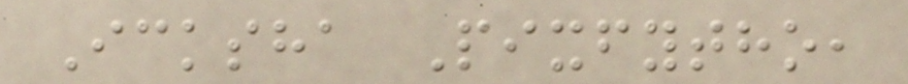Icksha Pixfytho,
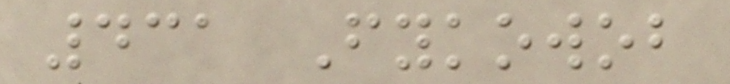431 Fykowob
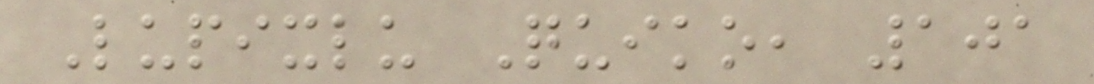Lupixlu Quiko, 101
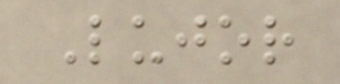Lujor
